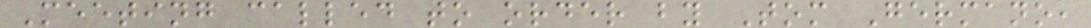Meeting called to order by Tom Germano,
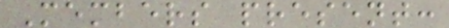Members present:
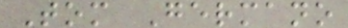Tom Germano
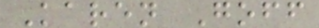Karen Goff
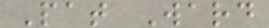Pat Ward
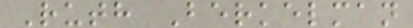Ruth Berkelman
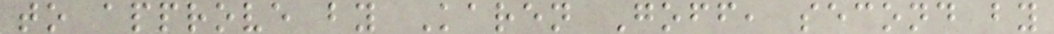to approve by Karen Goff, second by
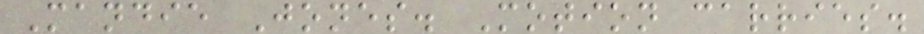Mandie Jones. Motion carries.
